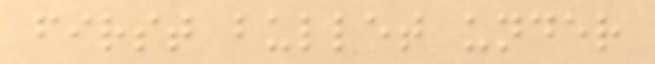first bullet under
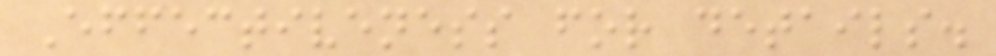Effectiveness for details.
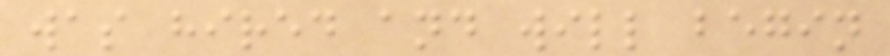was hired and will begin
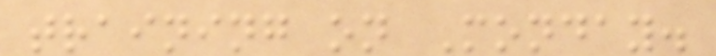training on Monday.
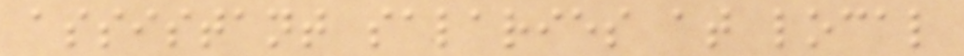assistant salaries at local
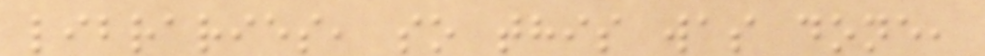libraries, so this was done,
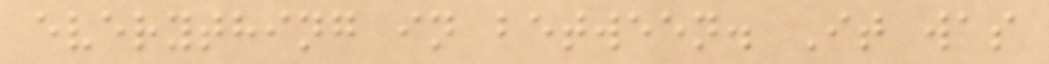everything in between. It was
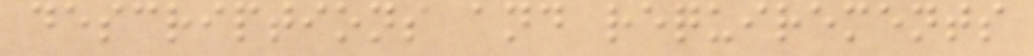descriptions and requirements
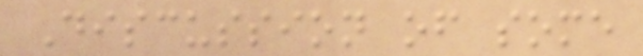Discussion of some
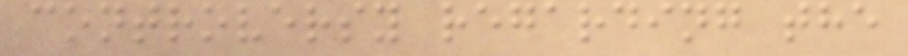controversy regarding the
